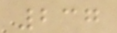237
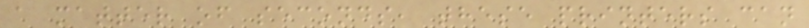a matter of seconds, these printers can
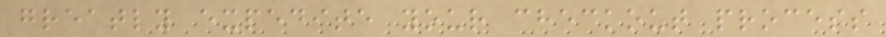greatly expedite your checkout process
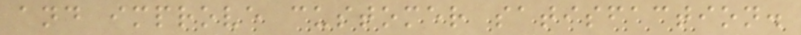and improve customer satisfaction.
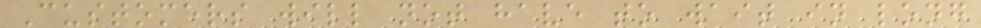Customers will not have to wait in long
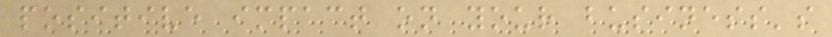positive impact on your business's
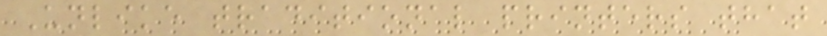Unlike traditional printers that
